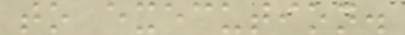to execution.
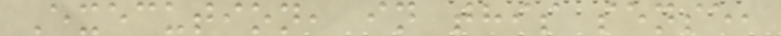Execution, in this sense,
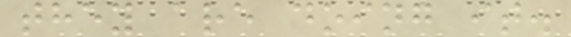they are doing it.
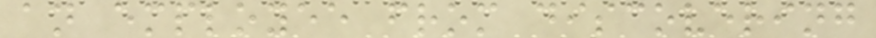an employee from discovering
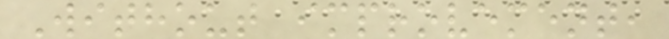Without improvement,
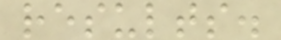results.
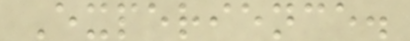Experience.
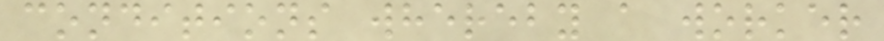conditions whereby a worker
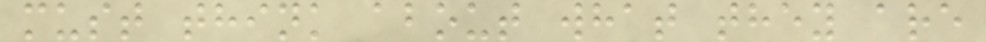must think about what they are
